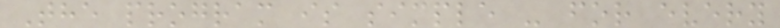The program is simple - for every
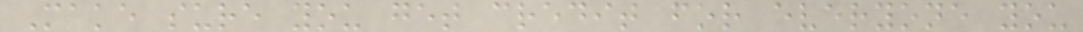Make sure you get credit for everyone you
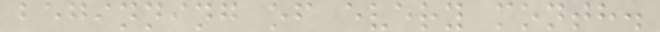beginning of every month.
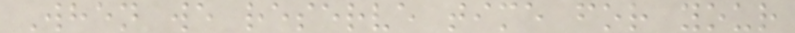When we reserve time for your
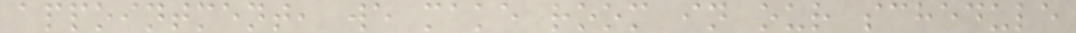appointment, we make room in our schedule
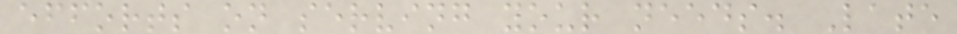efforts on serving your needs. Late
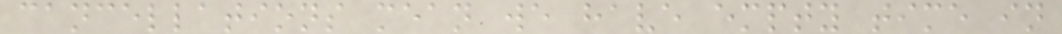cancellations mean we have empty time in
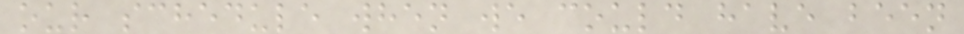our schedule when we could have been
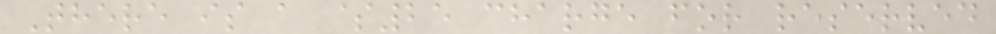There is a $25 charge for reserved
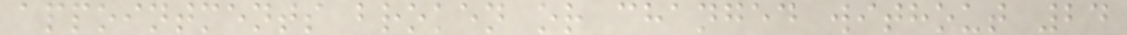appointments broken or changed without 24
